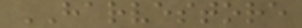HARVESTORE
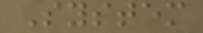System
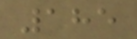185
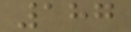187
